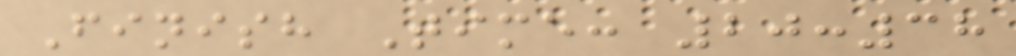Finish Time: 20:38
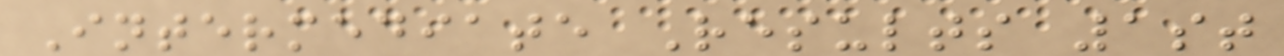Intermediate Results 1st
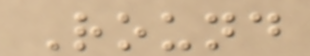Round
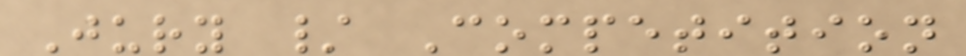Jury / Competition
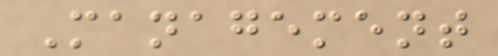Management
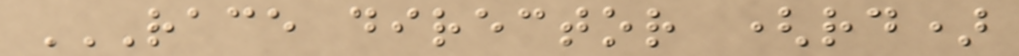RACE DIRECTOR (RD)
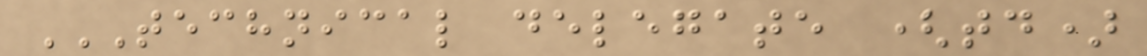TECHNICAL DELEGATE (TD)
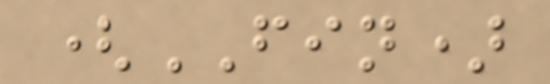(FIN)
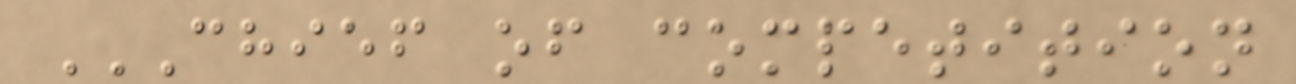CHIEF OF COMPETITION
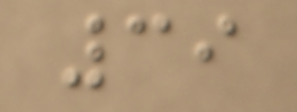39
